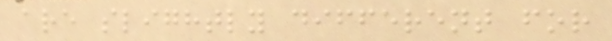are slightly different for
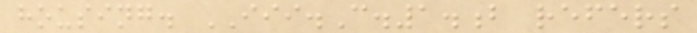housing. III.C.1.b refers
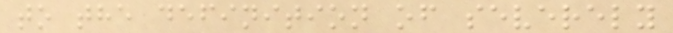to the definition of severely
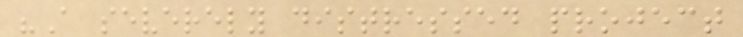"A severely distressed project
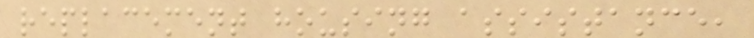replacement housing assistance,
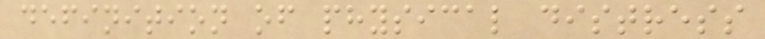definition of physical distress
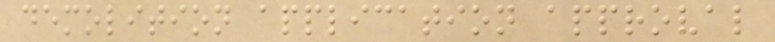demolition application approval
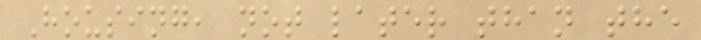Housing, not later than the
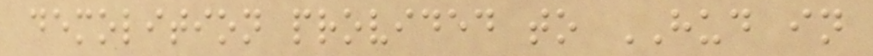demolition provided to HUD in
